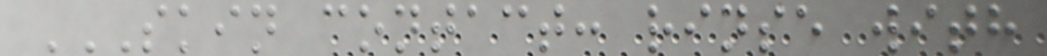SKIN CONTACT: RINSE WITH
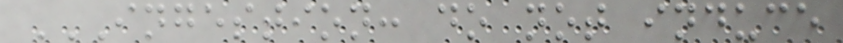INGESTION: DO NOT INDUCE
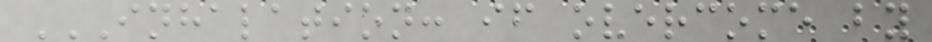INHALATION: IF OVERCOME BY
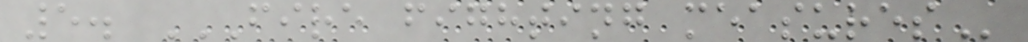5. FIRE FIGHTING MEASURES
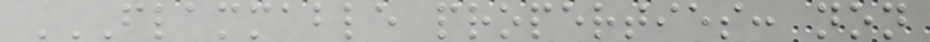FLAMMABLE PROPERTIES: NON
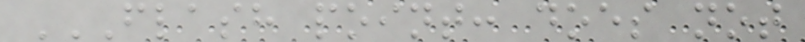FLASH POINT: DOES NOT
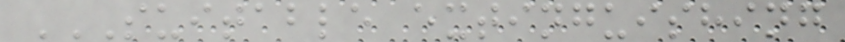SUITABLE EXTINGUISHING
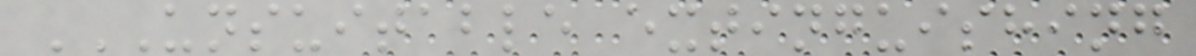UNSUITABLE EXTINGUISHING
